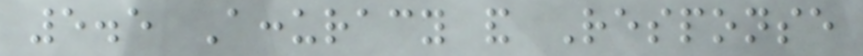5.5 Accuracy and Response
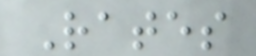Rates
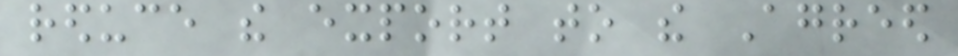reduce the export to the Agreed
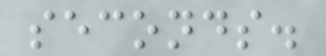seconds.
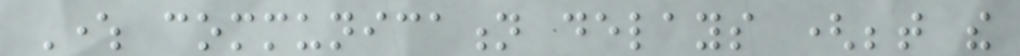Where communication delays (between the
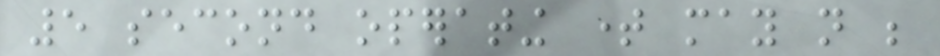5 second operating time may not be
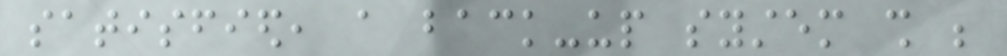satisfied, a back-up system shall be
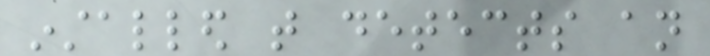installed that detects an
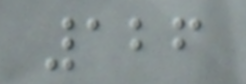126
